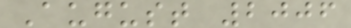August 2006
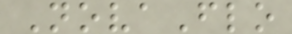NovaFlo
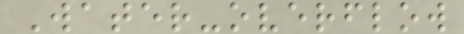Water-overflow
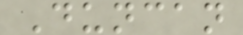Duncan
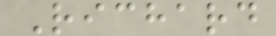Richard
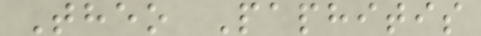Theo Paphitis
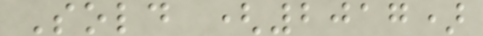Sold (2017)
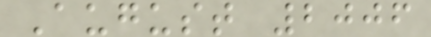August 2006
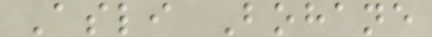Asli Bohane
